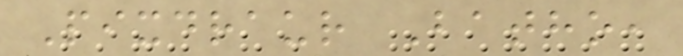Pixdraur Batho,
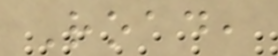Road,
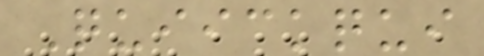Quiickqui
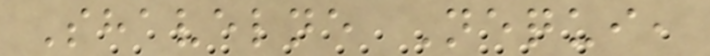Shavelne Nequi,
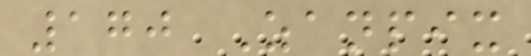170 Zanpix
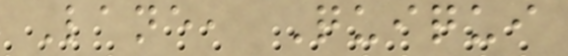Lane, Quiqui
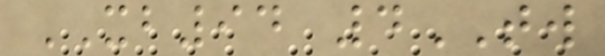XB94 4TW
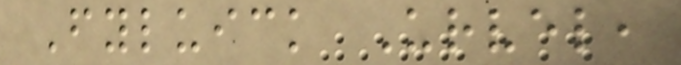Fyluick Urvel,
